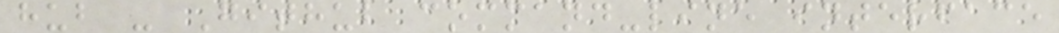hub - Github command-line interface
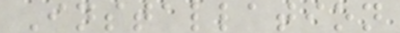Installation
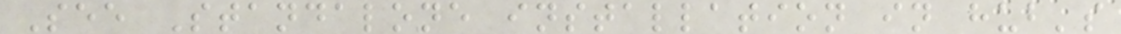See Standalone installation in hub's
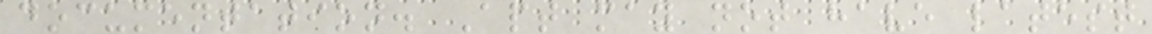documentation. Apt may not have latest
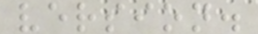version.
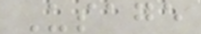Usage
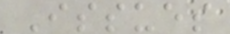Issues
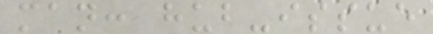man: hub-issue
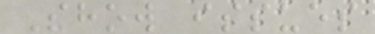Show issues
